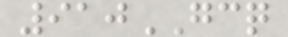910GCQ
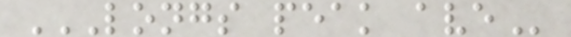LONGS PEAK AVE
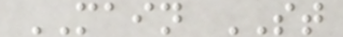MAIN ST
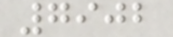7902
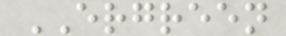ERGREEN
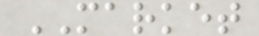MARKET
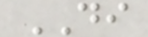DI
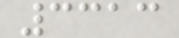3313
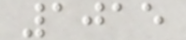1015
